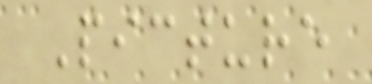Picture
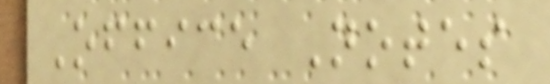Office Notes
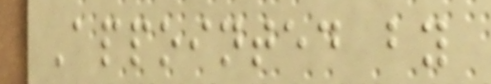Appointed by
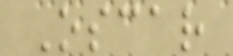Oscar
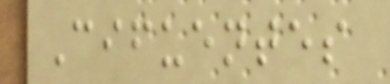Cifuentes
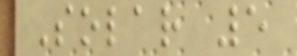Solar 5
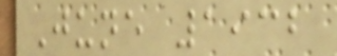June 1932
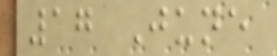17 June
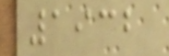1932
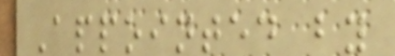Appointed by
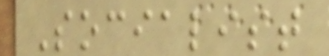Socialist
